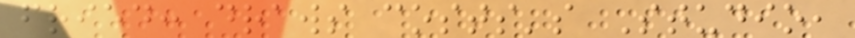fried: draws costs's Studio,
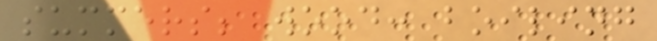summers; wood: boiling
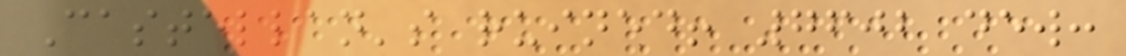Castellan's ruined! 7602 dew:
